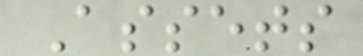Assets
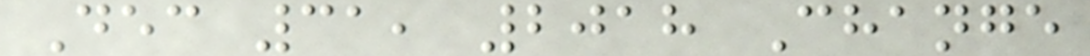Dec 31, 2018 Change
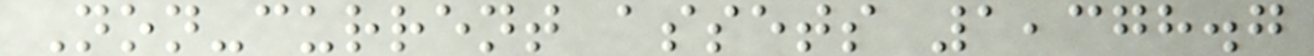Non-current assets 1,378.7
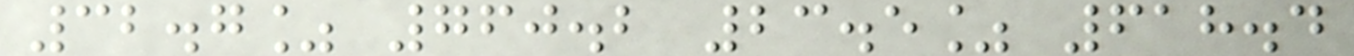32.7% 760.2 23.5% 618.4
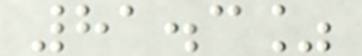81.3%
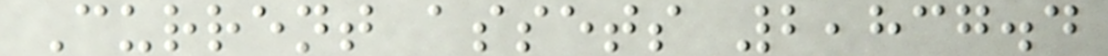Current assets 2,837.4
